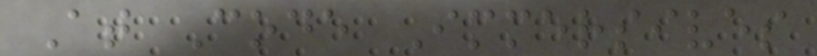At Code Immersives
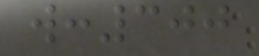w:300
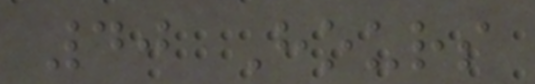40 Hours
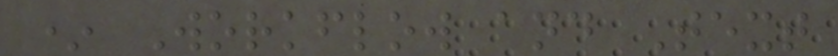* Workflow and Text
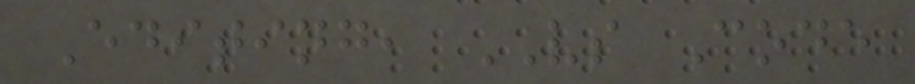Editing, VS Code
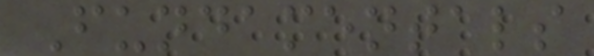Fundamentals
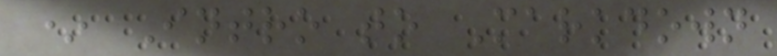* Intro to Markdown
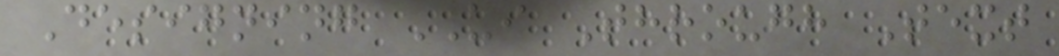Designing UI Through Text
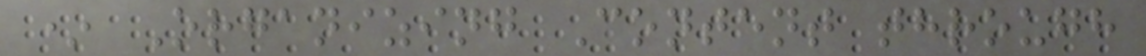* Organizing Content through
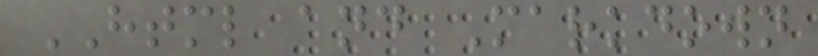HTML and Markdown
